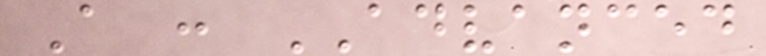A : ADVANCED
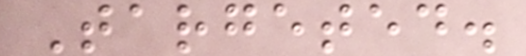Targeted.
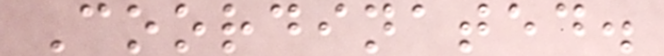Coordinated.
